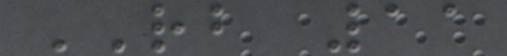RB 11
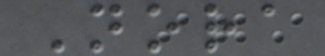Nora
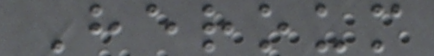Heroum
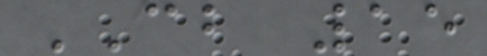CB 15
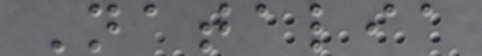Natalia
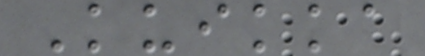Kuikka
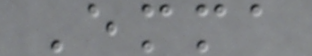Emma
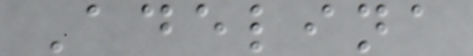Adelina
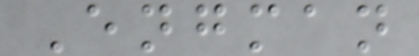Engman
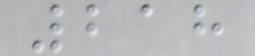218
